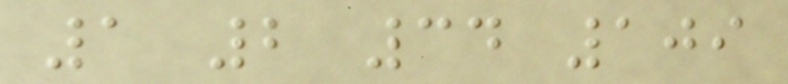1 2 34 109
